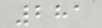281
